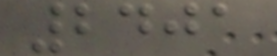2401
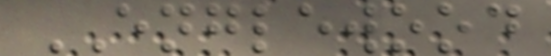ENGLEWOOD
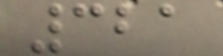321
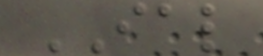IAL
